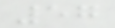57
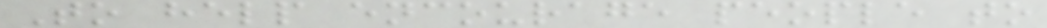To help encourage people to
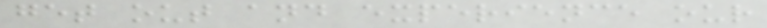get out and experience our
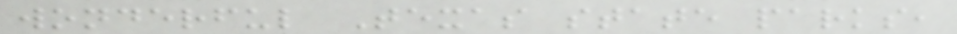wonderful Texas state parks,
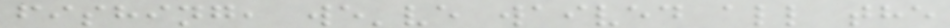fishing, we've waived all the
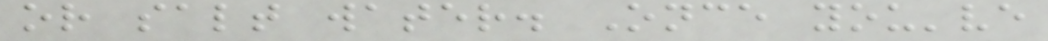or salt water. Once you've
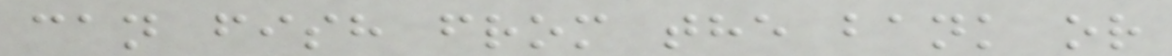can fish from the bank or
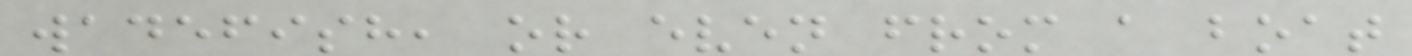wadefish, or even from a boat
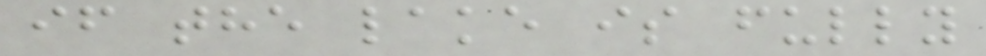if the lake is fully
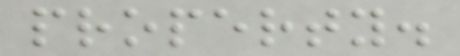property.
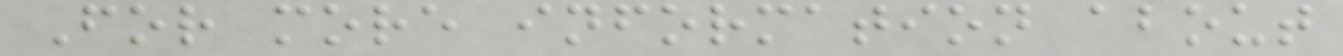For more information about
